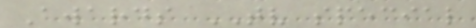Awards TV special
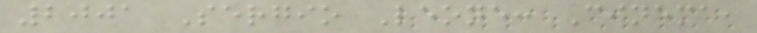2001 Sergio Leone: Cinema,
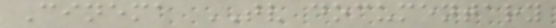Cinema TV documentary
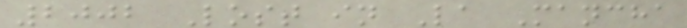2002 Lost in La Mancha
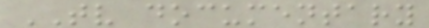TV documentary
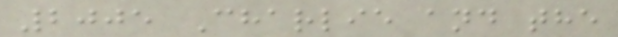2005 Charlie and the
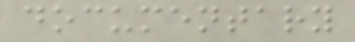documentary
